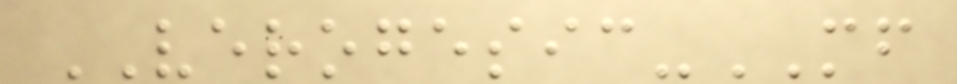VEROGESIC-MF
